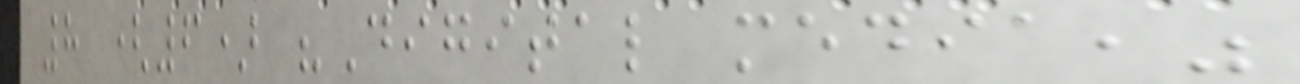8 (6) "Digital media,"
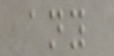any
